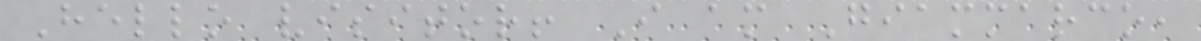Hello visitor! I am Giammarco,
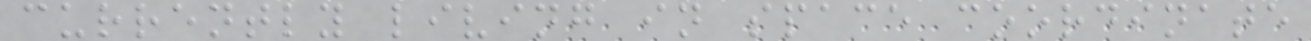currently living in space coordinate
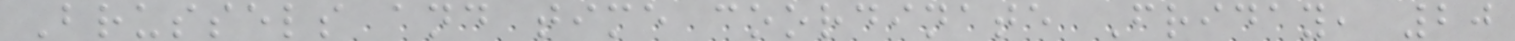Brussels and time coordinate Friday, 20
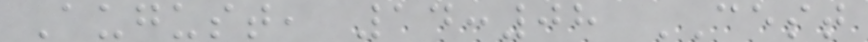August, 14:08 CEST
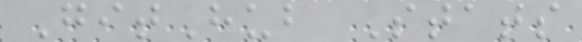GitHub Stats
